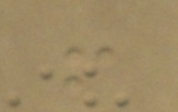!
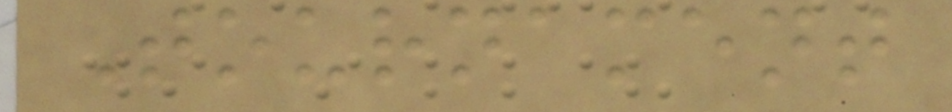Tournament
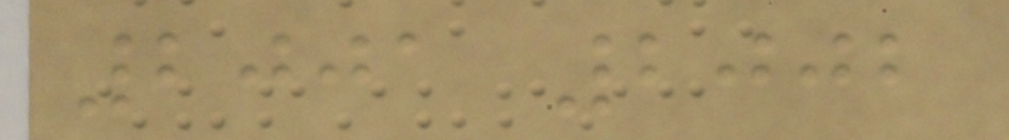2001 2002
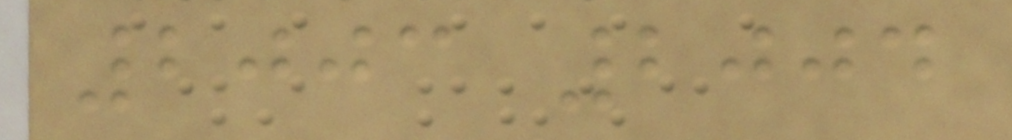2003 2004
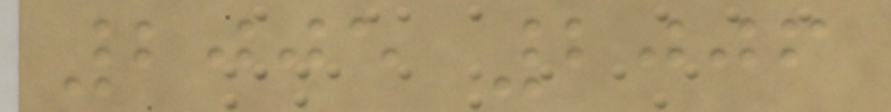2005 2006
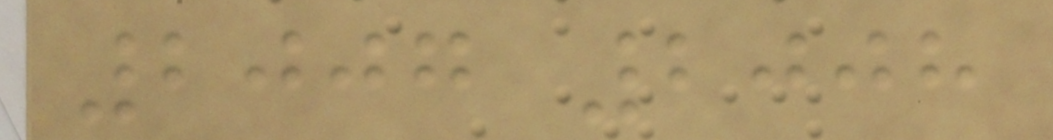2007 2008
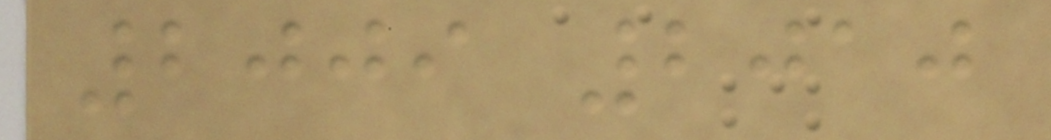2009 2010
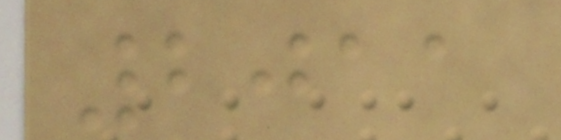2011
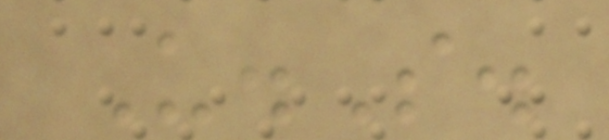U.S.
